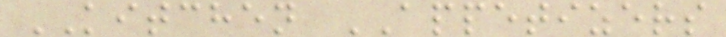KITCHEN APPETIZERS
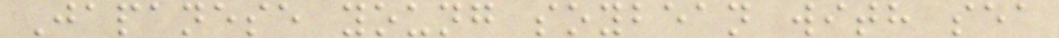Japanese young soybean with sea
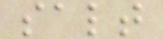salt
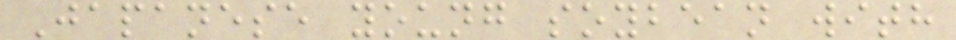Japanese young soybean with
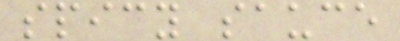spicy sauce
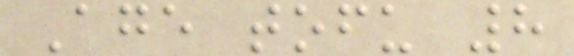Age tofu 8
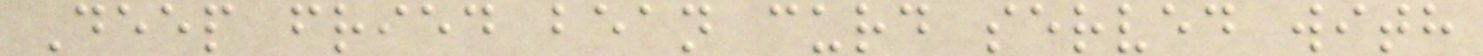Deep fried bean curd served with
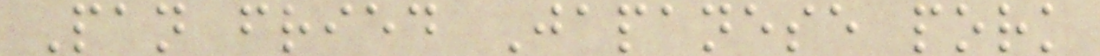Pan fried Japanese pork
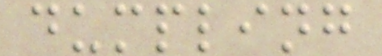dumpling
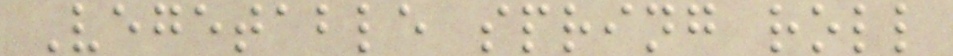Vegetable spring roll
